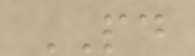PAID
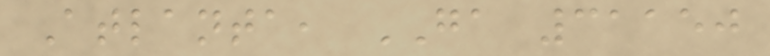Atlanta, GA 31150
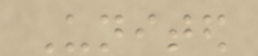United
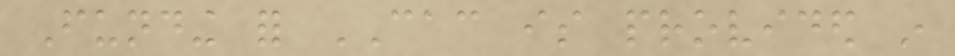Funding for CAC is provided in
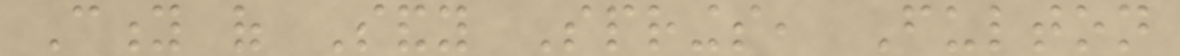City of Sandy Springs, Fulton
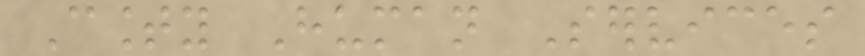County Human Services
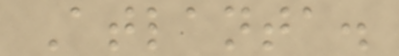Atlanta.
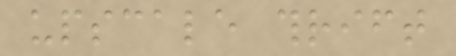upscale thrift
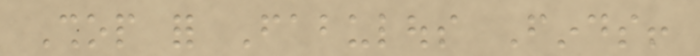Shop for Fabulous Finds!
